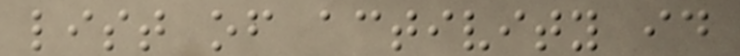list of activity id
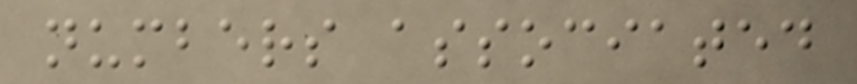numbers associated
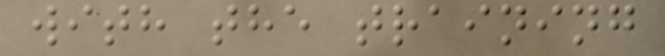with the training
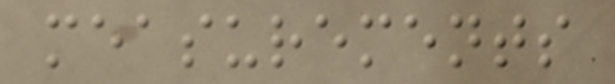measurements
